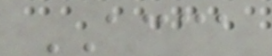ACCA
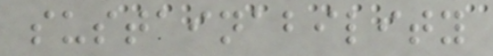sustainability
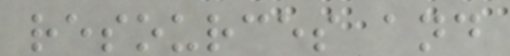resources and
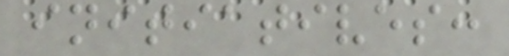initiatives:
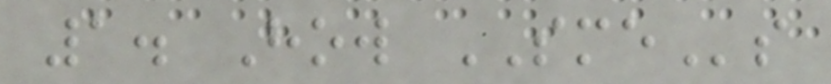1. How SMEs
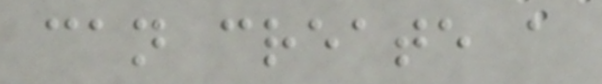can create a
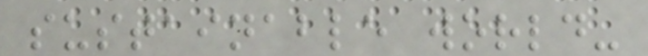sustainable world-
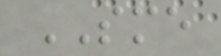SME
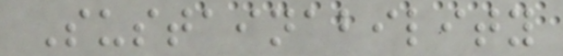Sustainability
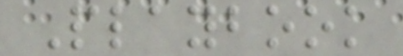Playbook
